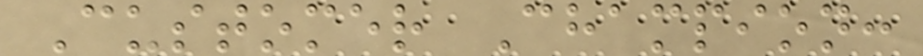Customer Champion:
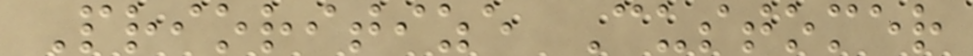Prioritize Customer
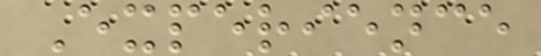Experience
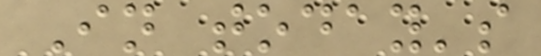In today's
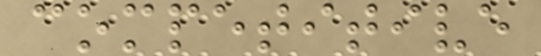competitive
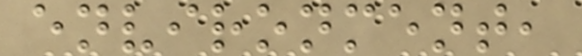environment,
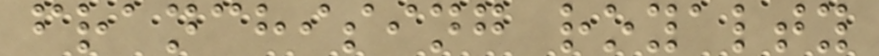franchising royalty
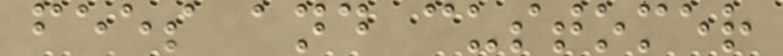fees and customer
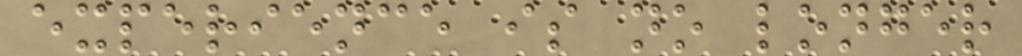experience is no longer
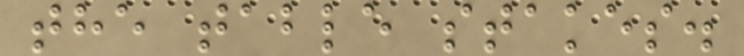the table stakes.
